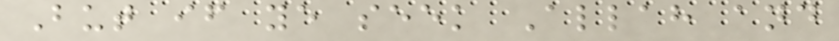But if ye seek Allah and
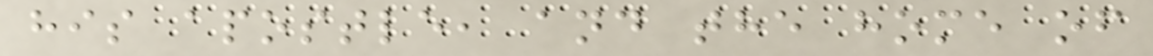his apostle, and the home of
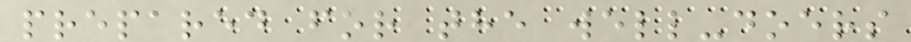prepared for the well-doers
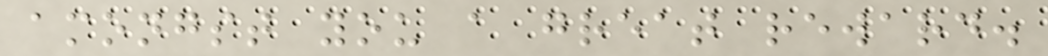amongst you a great reward.
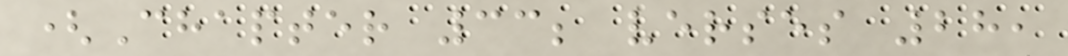(Chapter 33; verses 28,
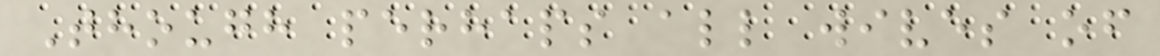Though perhaps all wives of
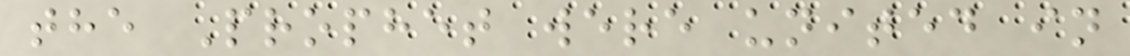the Prophet were united in
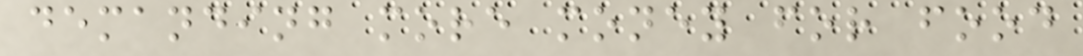demanding more money for food
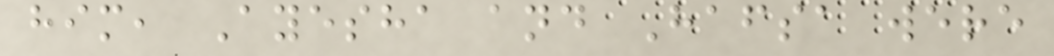him, Ayesha and Hafsa were
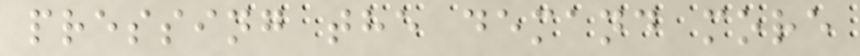pressing the demand more
